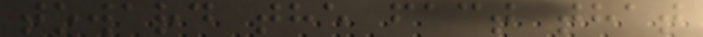toward the fact that
